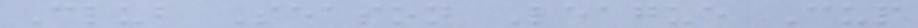Club Season League Cup
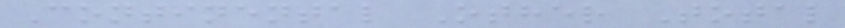Continental Other Total
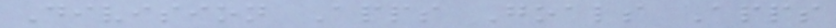Division Apps Goals Apps
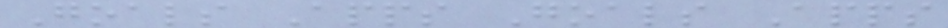Goals Apps Goals Apps
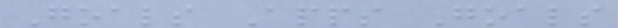Goals Apps Goals
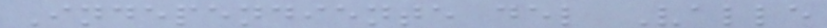Independiente del Valle
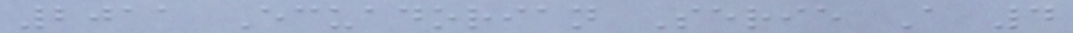2011 Ecuadorian Serie A 4
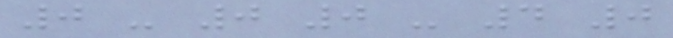0 - 0 0 - 4 0
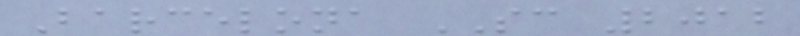Barcelona SC 2012
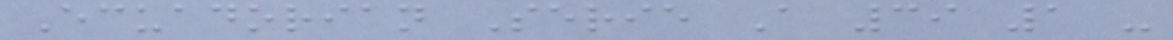Ecuadorian Serie A 39 1 -
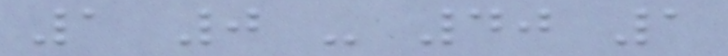1 0 - 40 1
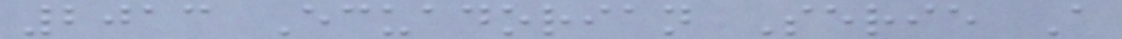2013 Ecuadorian Serie A
